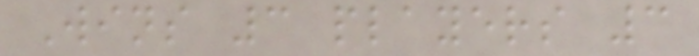Wins 3 players 3
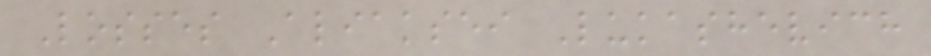Losses Aliaksei Lukashevich
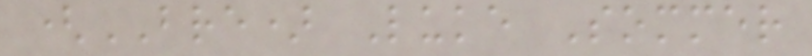(BRE) Luke Sommer
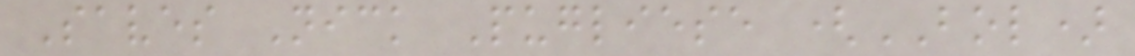Saves Nick Pugliese (BOL)
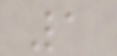1
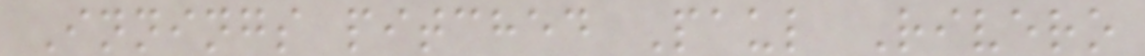Innings pitched Paul Rivero
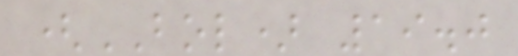(BOL) 19.0
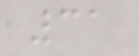31
